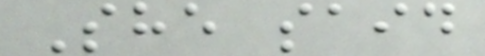She said
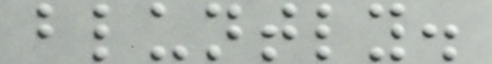bluntly.
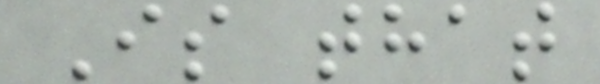Is that
